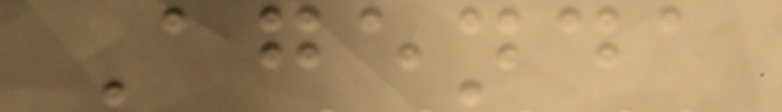Agenda
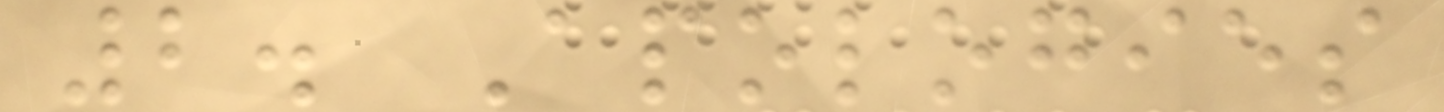2. Apologies
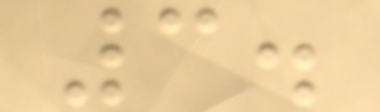3.
